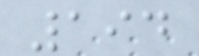194
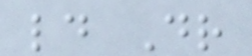ld Dr
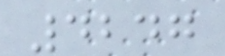4247
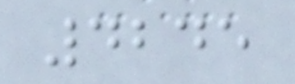4245
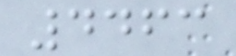4463
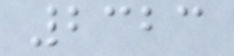2323
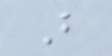B
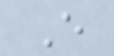E
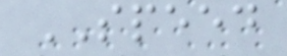SPEED
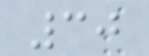30
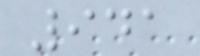941
